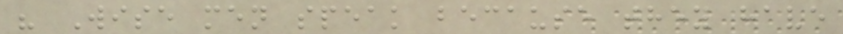" Wise men speak because they have
